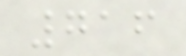716
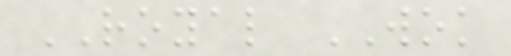ROYAL WOK
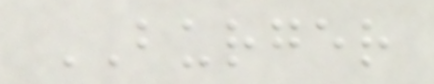BURGER
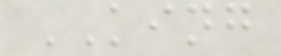KING
